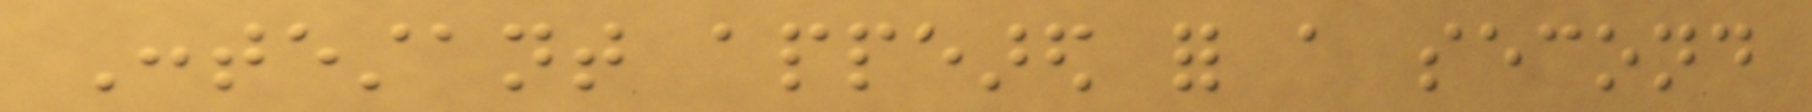Contestant appeared for a second
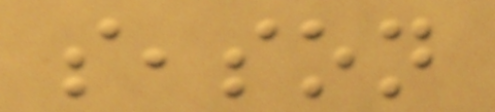season
